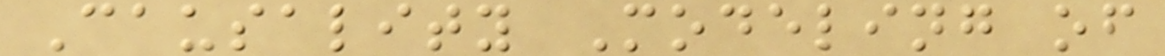Causality Modeling of
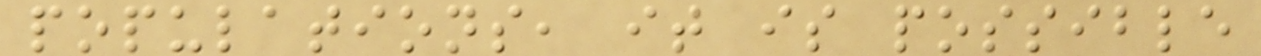populations, it is possible
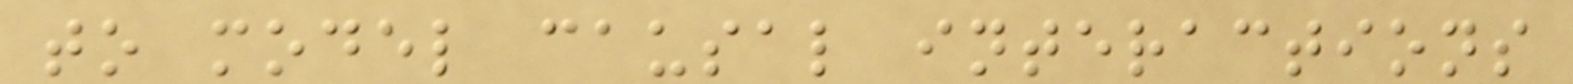to model causal interactions
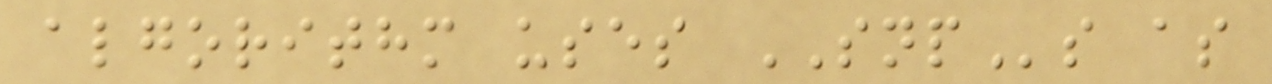algorithm uses SNPs as
